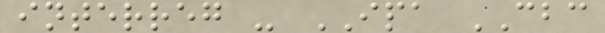interreg - IPA CBC
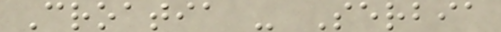Croatia - Serbia
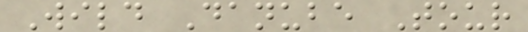Wild Danube Tour
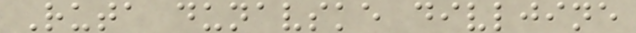Ruta dunavske divljine
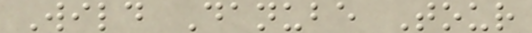Wild Danube Tour
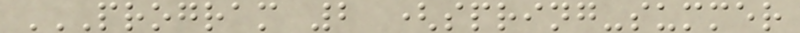PROGRAM 2 (SPRING-SUMMER
